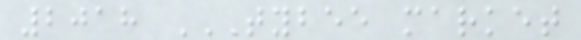2018 TYBEE MARKET
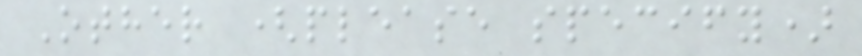Other (please specify)
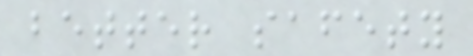better safety
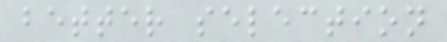better selection
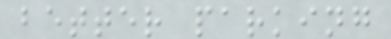better parking
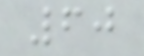60
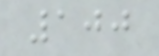100
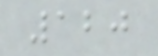120
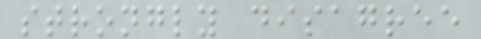strongly disagree
